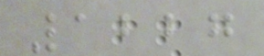1227
